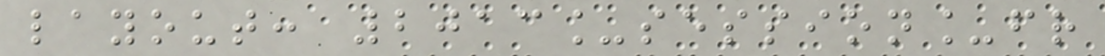layout: 2013_session_fr
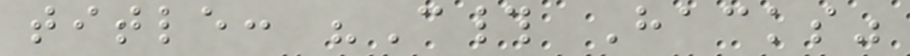title: "C# Hacks"
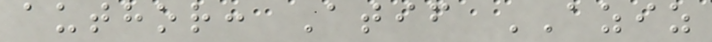author: Atif AZIZ
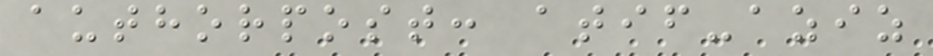authorpost: atif-aziz
